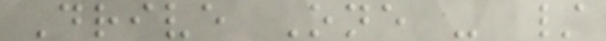Drive One - /
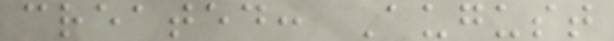created: August
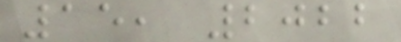15, 2022
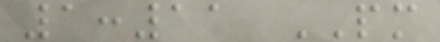1:11 PM
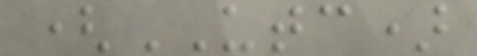(UTC)
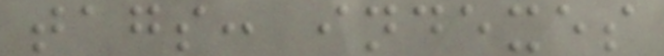tags: indexes
